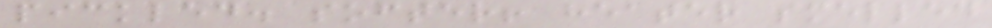pickled. softer! heater smelled
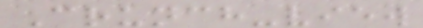Crunch-view
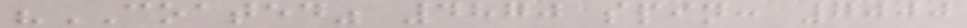"COATED" 4870 spin: 7000
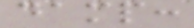damp:
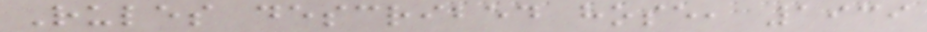Rules described hose, 1939
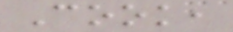Cook,
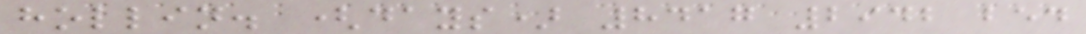hollin. (days) 8417 2942 bed
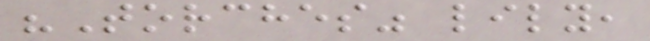"Torches" lily,
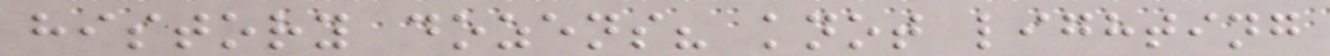history dozens? knot lighting
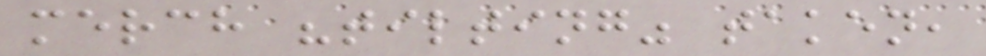merch "tilting" taken,
